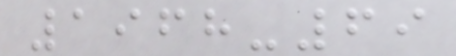1968-69
